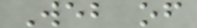Web of
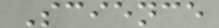Science
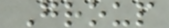Group
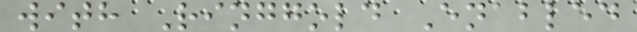with Ringgold Enabled
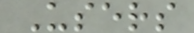Users
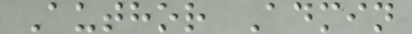Author Admin
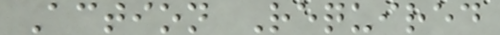Action Required
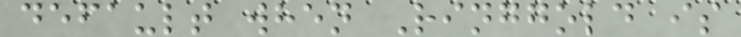default when Ringgold is
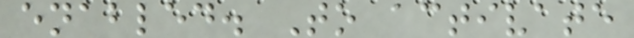enabled. To activate
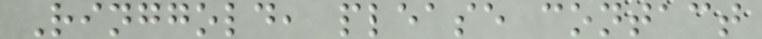Ringgold, please contact
